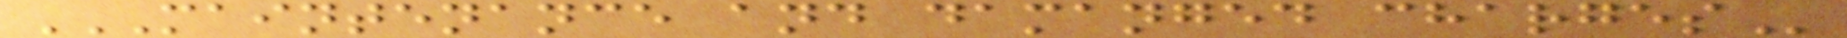MAINTENANCE AND DAMANGED CHARGES
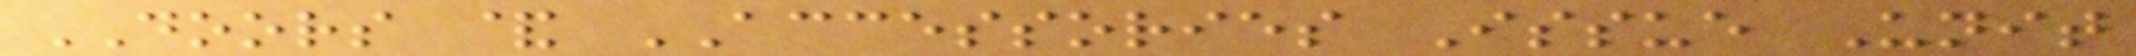DOORS & ACCESSORIES Issue Unit
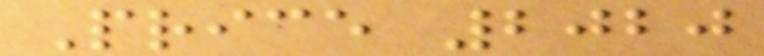Price 2020
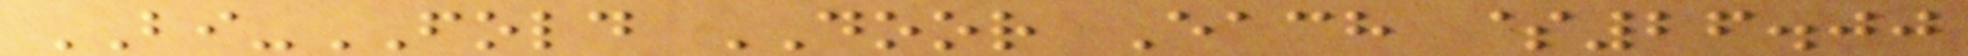BI-FOLD DOOR Each $26.00
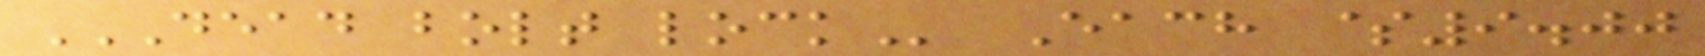DEAD BOLT LOCK Each $9.00
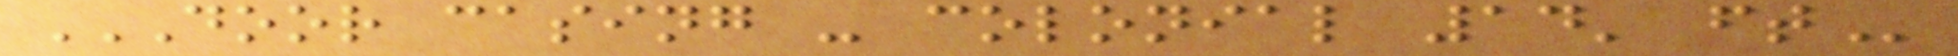DOOR CASING - COLONIAL 14' FT
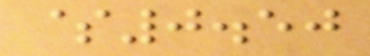$0.50
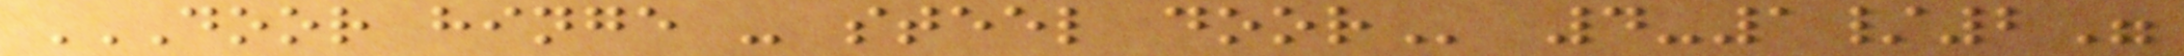DOOR HINGE - STEEL DOOR 4-1/2"
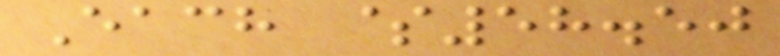Each $58.50
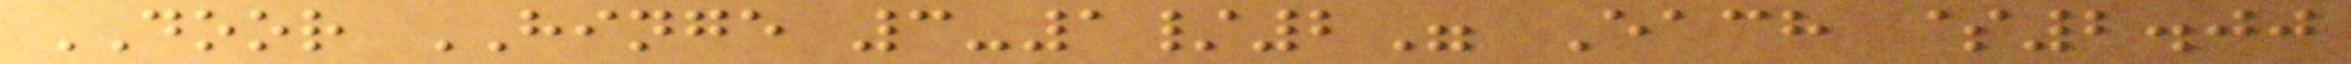DOOR HINGE 3-1/2" Each $2.00
